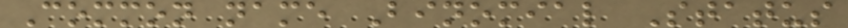Common name Binomial Status
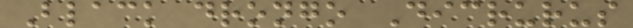Black drongo Dicrurus
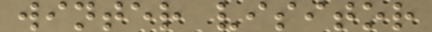winter visitor
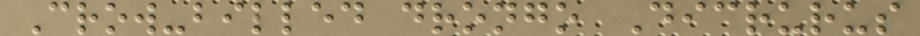Crow-billed drongo Dicrurus
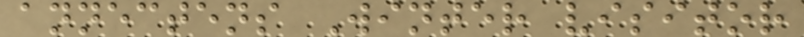annectens Winter visitor
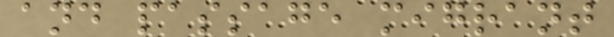and passage migrant
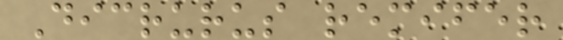Dicrurus remifer
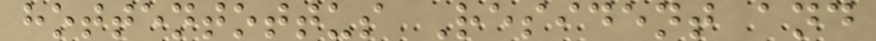hottentottus Resident and
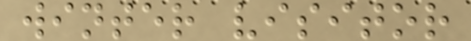winter visitor
